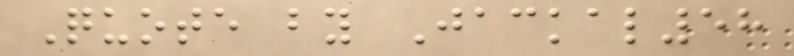Quote by Jackal58
